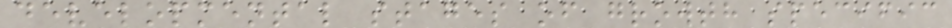developmental stages of growth specific
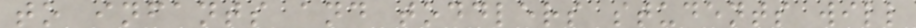to infants and toddlers students will
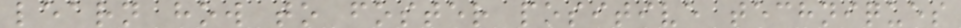learn how to foster positive techniques
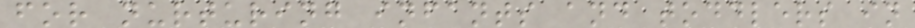for nurturing infants and toddlers in
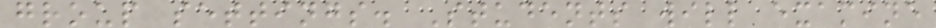group settings. Students will examine
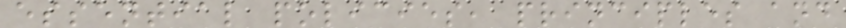essential policies, principles and
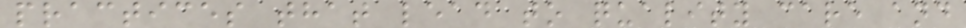practices that lead to quality care and
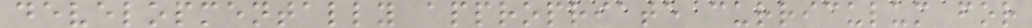developmentally appropriate curriculum for
